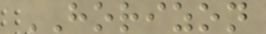HORIZON
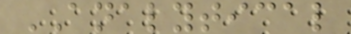ANALYTICAL
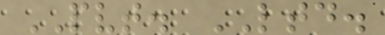PVT. LTD.
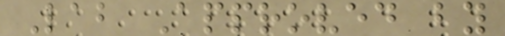Lab Approved by
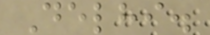Delhi.
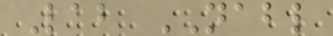Lab NABL
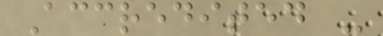Accredited -
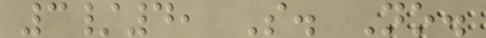3/4, S. No.
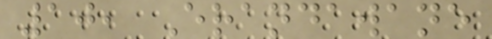10, Erandawane
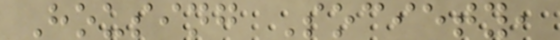Housing Society,
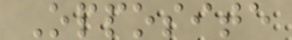Opposite
